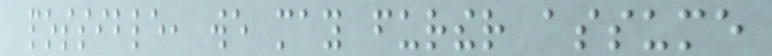possible, we may further assume
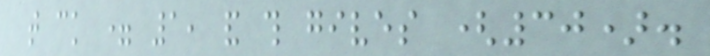that ck = 1, and this gives (30).
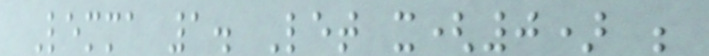Lemma 1. Let x(0) be
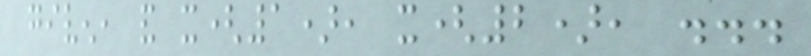given, and x(1), x(2), ...
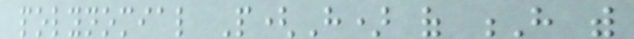polynomial P(H) of H with
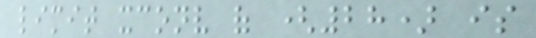limit xconv of (28) is
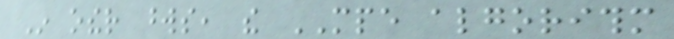In other words, the MPE algorithm
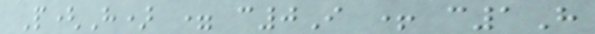P(H) = c0I + c1H
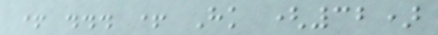+ ... + Hk (32)
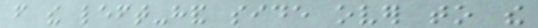from the left-hand side over to the
